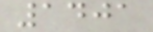1401
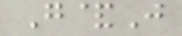G&J
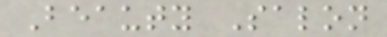Beauty Salon
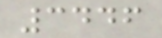3446
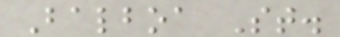Balboa St.
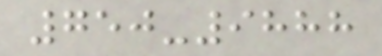750-9888
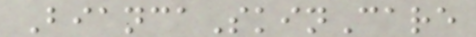BiancaSkinCare
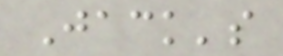Jack's
